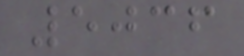5036
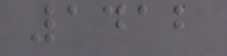1412
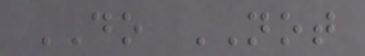DO NOT
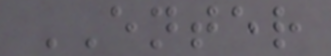ENTER
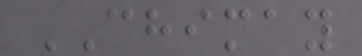CHIMAY
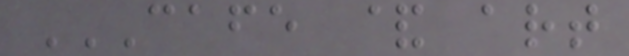CAFE & ART
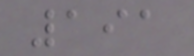191
